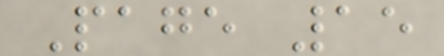Page 15
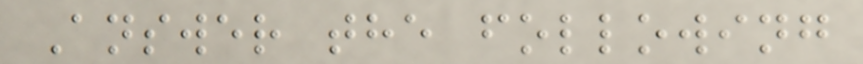Answer the following
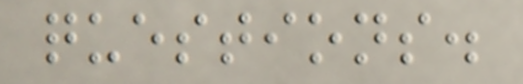questions.
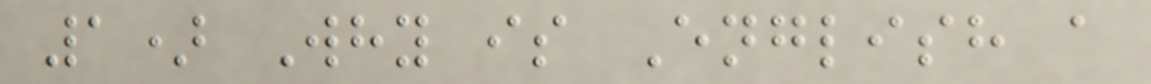1) Why is English a
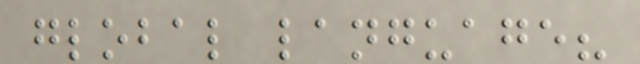global language?
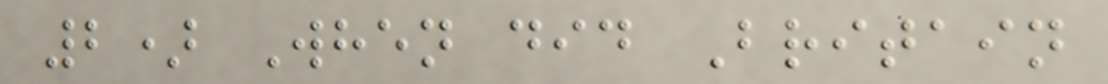2) When did Britain
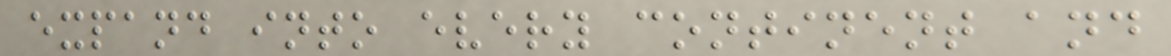expand into every continent and
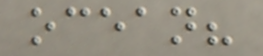ocean?
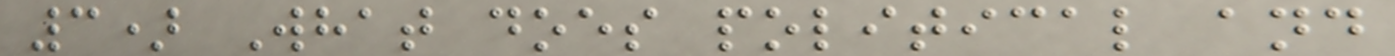3) What does political and
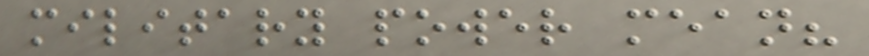military power mean?
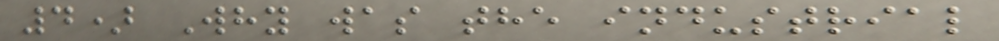4) Why was the industrial
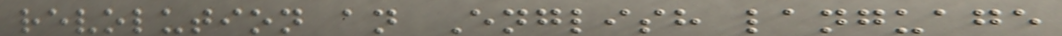revolution an English language
